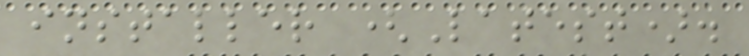installer (Latest).
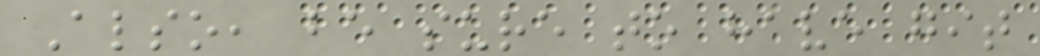Also, be sure to have git
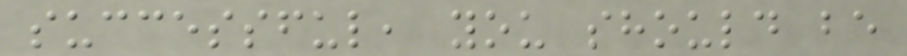successful, you should be
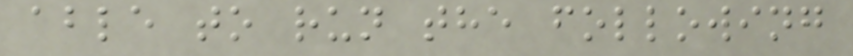able to run the following
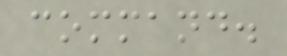command.
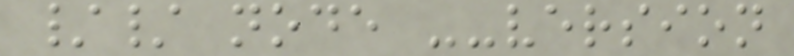// node --version
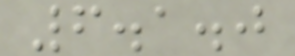6.1.0
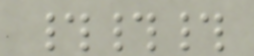###
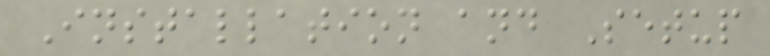Installation and Setup
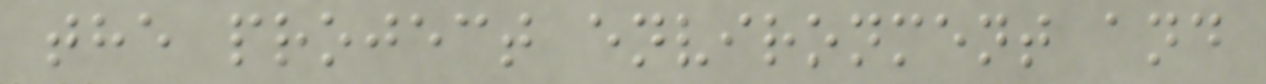the project environment and
